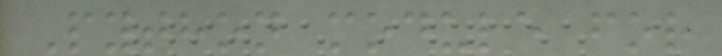Python module for
